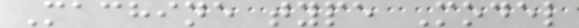Machine type Model
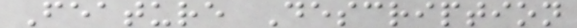Feature Description
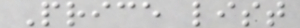Price list
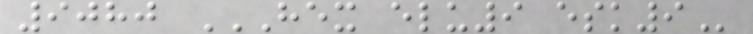9080 HEX ELU9 ESK9
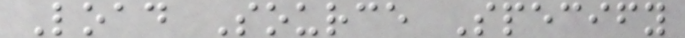Load Source Specify
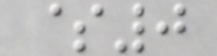$0
